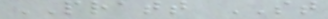PRATT ST
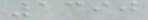1390
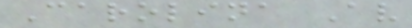Carolina Av
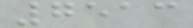7513
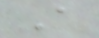A
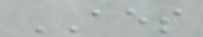AES
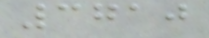3710
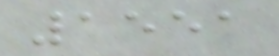1551
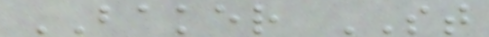BAKER ST
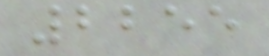2255
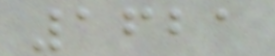1621
